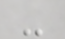-
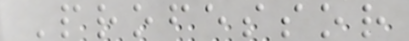Professor
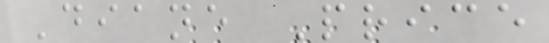Diane Price
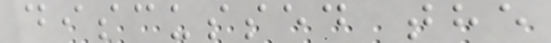discussed the
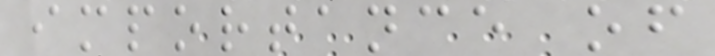importance of
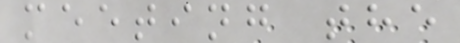meeting the
